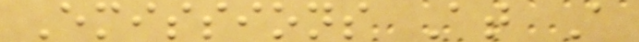Emissions At A
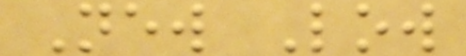New Low
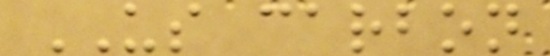US carbon
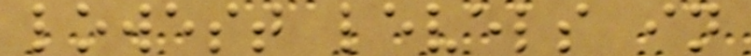lowest levels in
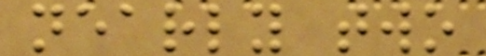nearly two
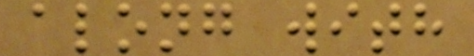along with
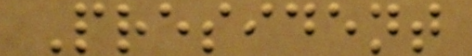President
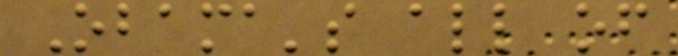Obama's all of
